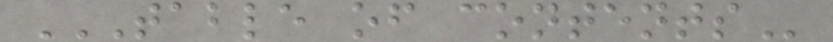TABLE OF CONTENTS
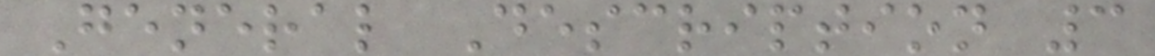General Description 3
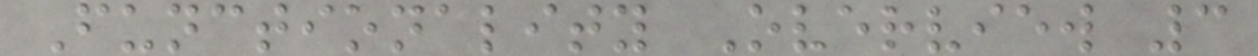Functionality Overview 3
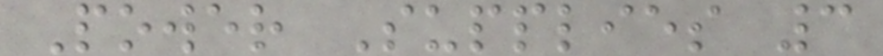Power Supplies 3
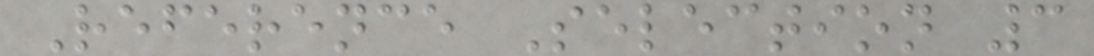Reference Selection 3
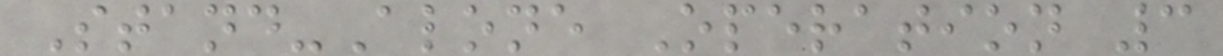Stand-Alone Operation 3
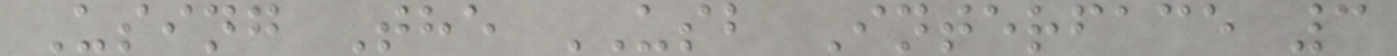Using The USB Interface 3
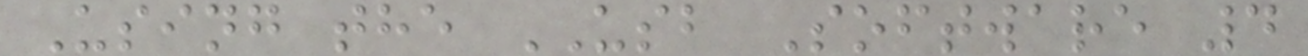Using the USB Software 4
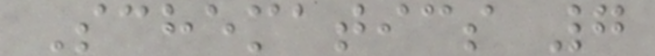Schematics 7
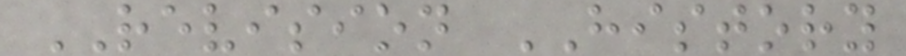REVISION HISTORY
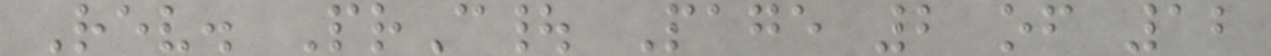Rev. PrC| Page 2 of 12
